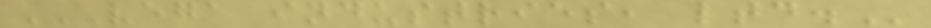VEGA INDUSTRIES, LTD.
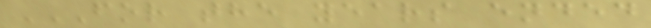FOR THE YEARS ENDED
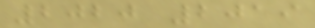2020 2019
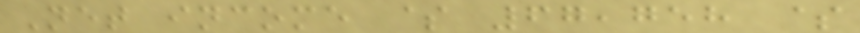Net income $ 67,758 $
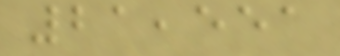21,551
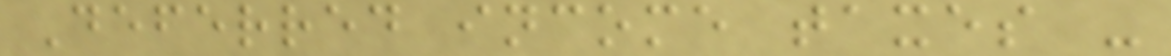Deferred income taxes -
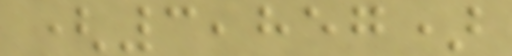(3,857)
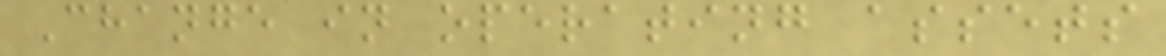Change in operating assets
